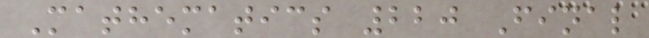Mathematics 220 Final
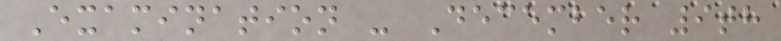Examination - December 9th
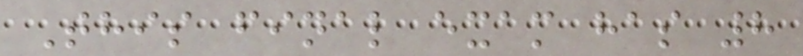This final exam has 8
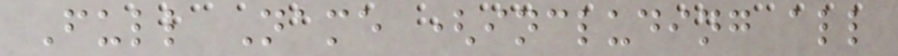Full Name (including all
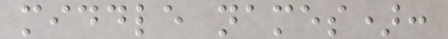middle names):
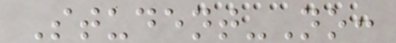Student-No:
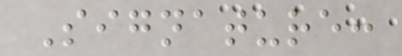Signature:
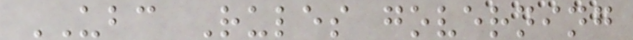UBC Rules governing
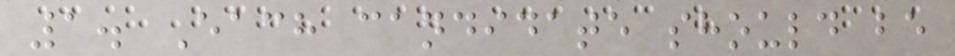1. Each candidate should be
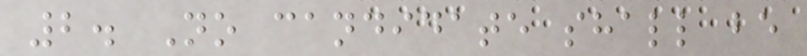2. No candidate shall be
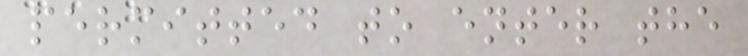permitted to enter the
